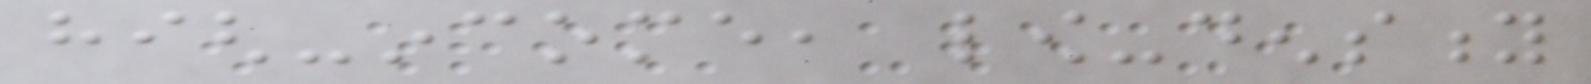high-income, low-density
